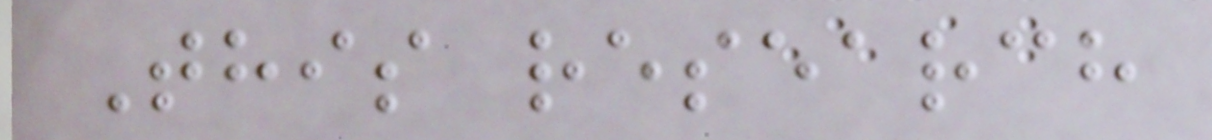This research
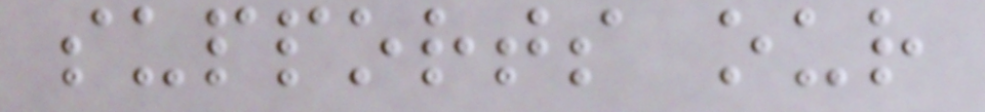supports our
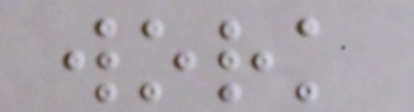work
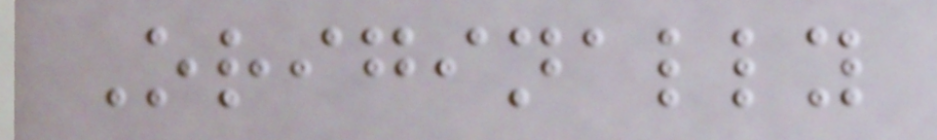Originally
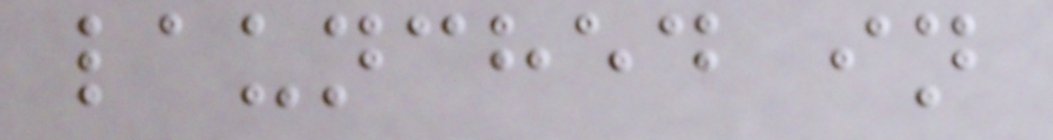launched in
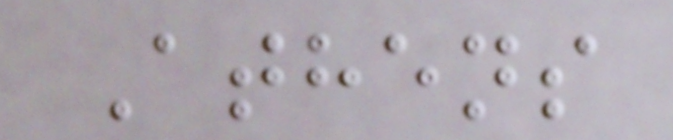Athens
